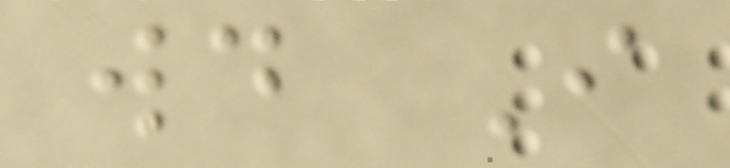would I
